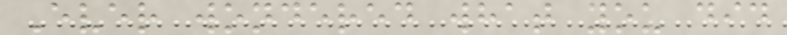Ever wondered what you did
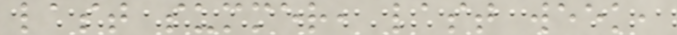last summer, last week,
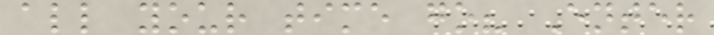all your time go? Enter
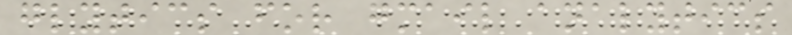glytics for gmail analytics
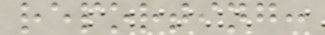reporting:
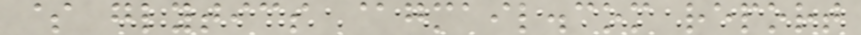$ glytics @gmail.com report
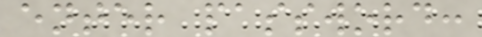enter password:
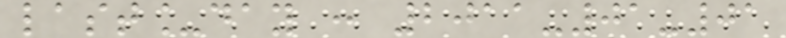last_day : 2011-01-01
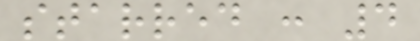starred : 4
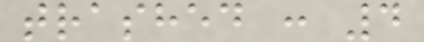trashed : 4
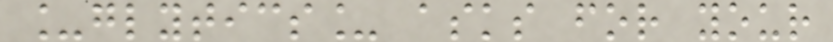_glytics_ asks for your
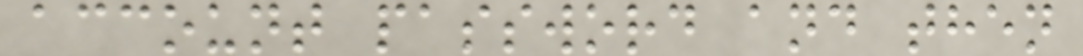account password and then
